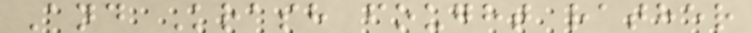And Krash fought rather
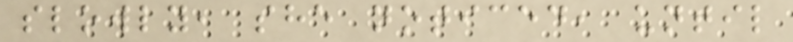slowly, she noticed, until
